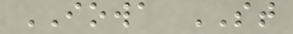IOWA ST
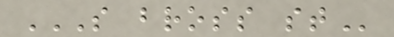S BROSS ST
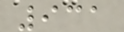931
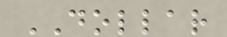DOLLAR
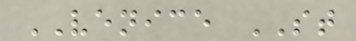VENICE ST
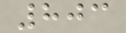803
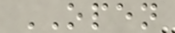OPEN
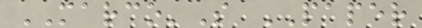MARCO'S PAPER
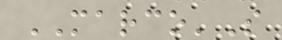MARCO'S
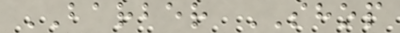BARBER SHOP
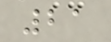21
